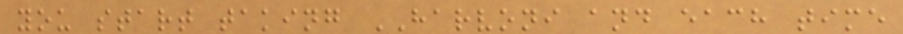you start taking HARVONI and each time
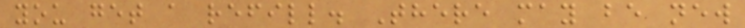you get a refill. There may be new
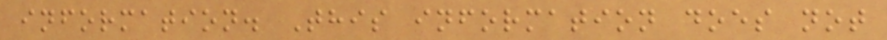information. This information does not
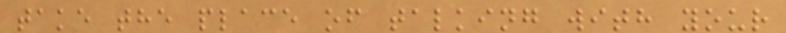take the place of talking with your
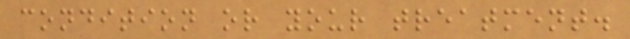condition or your treatment.
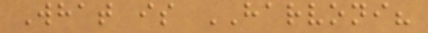What is HARVONI?
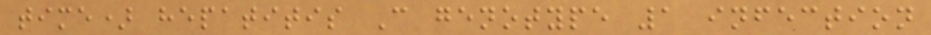time) hepatitis C genotype 1 infection
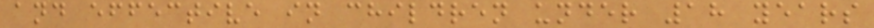and effective in children under 18 years
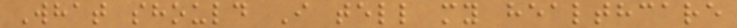What should I tell my healthcare
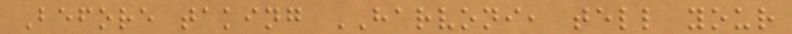Before taking HARVONI, tell your
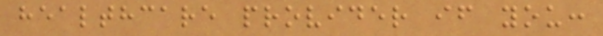healthcare provider if you:
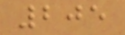205
